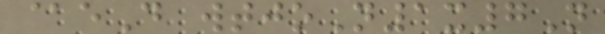@eD wtjoN1x7N
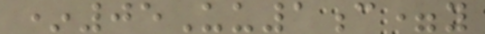*05Uu1c=y
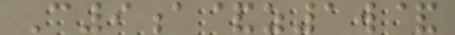C9a&z1w&
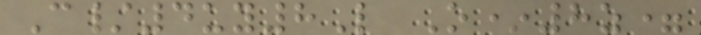C/4uy8L O*8z=
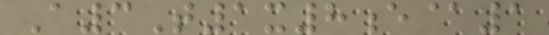A3T1x8e@1
